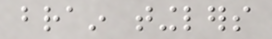brain tinglers
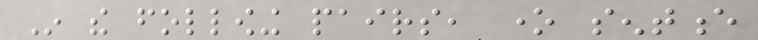In the following pairs, one sentence
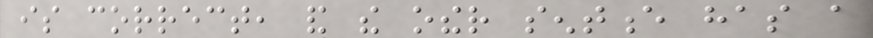is correct, and the other sentence has a
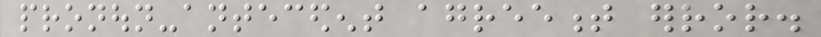pronoun-antecedent agreement error.
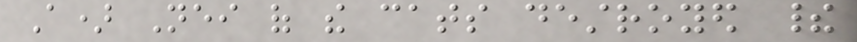A) Neither of the cats destroyed their
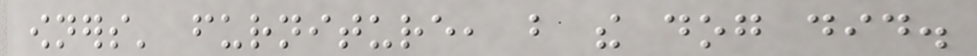owners' furniture, but the dog did.
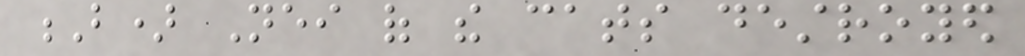B) Neither of the cats destroyed
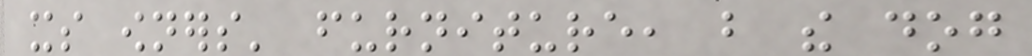its owners' furniture, but the dog
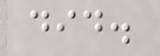did.
